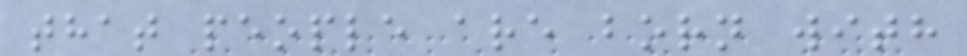that people are born with
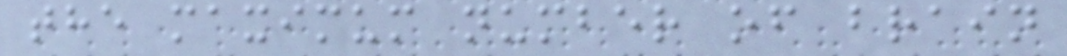the maximum number of brain
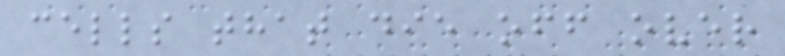cells that die off over
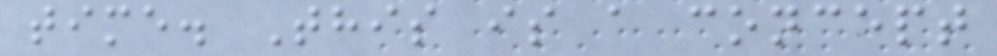time. This is a concept
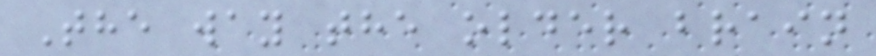The way the older brain
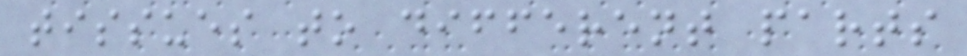tissues to different parts
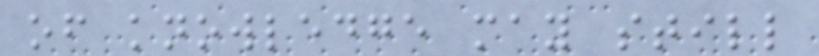of knowledge may still
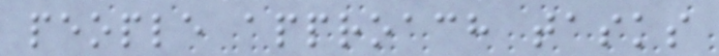people approach tasks
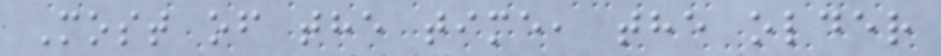Most of the time, the older
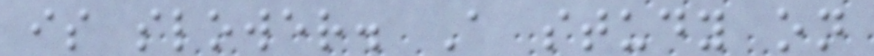is slower. A study on
